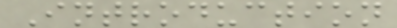Introduction
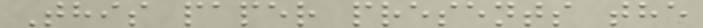This paper presents the
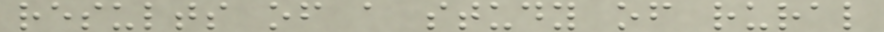results of a study of rural
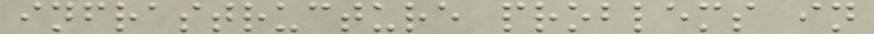infrastructure problems in
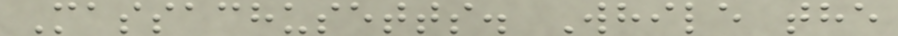Massachusetts. While the
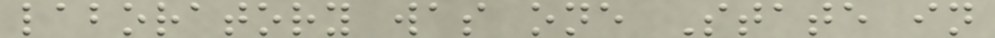laboratory was one State in
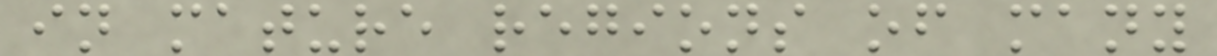in mature regions of many
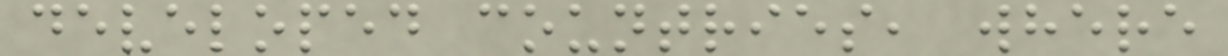developed countries, where
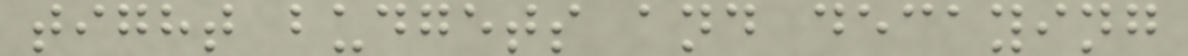tight budgets and decaying
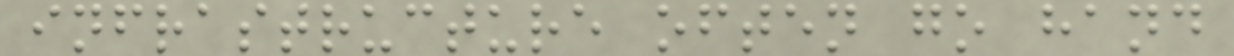infrastructure often go hand
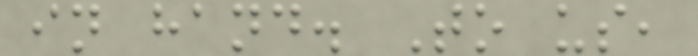in hand. To us,
